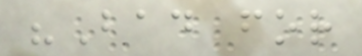"Bad for
